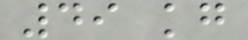49 kg
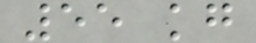55 kg
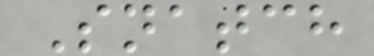Snatch
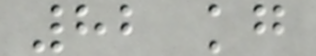82 kg
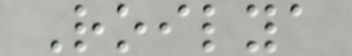Roilya
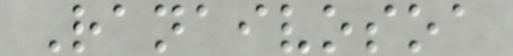Ranaivosoa
